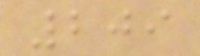209
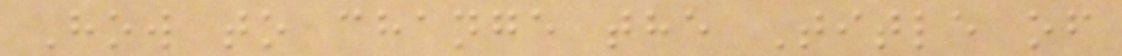How to change the Title of
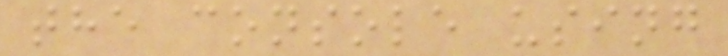the console using
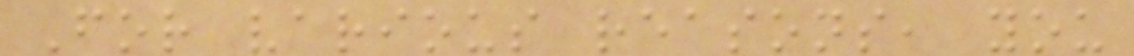For various reasons, you
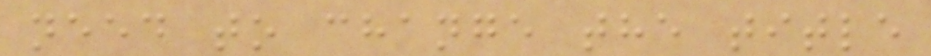need to change the title
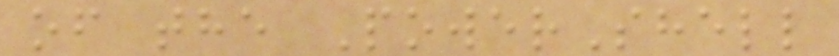of the PowerShell
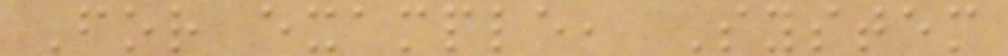For example, System
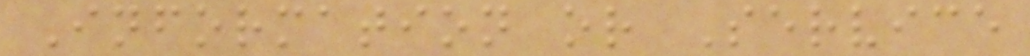Information or Service
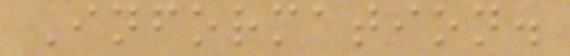Information.
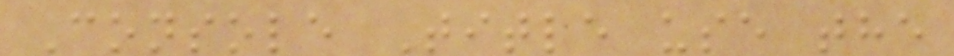Console Title use the
